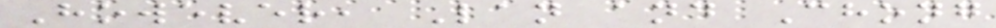However, Lan and Chong
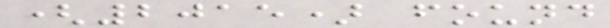(2015) found
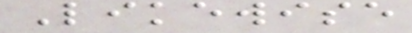Likewise
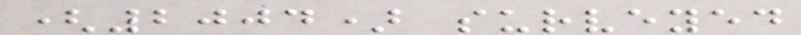(2004) surveyed
